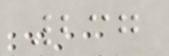237
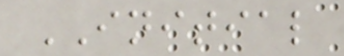INITIAL
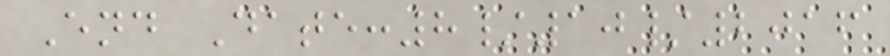End Date:8/10/2016
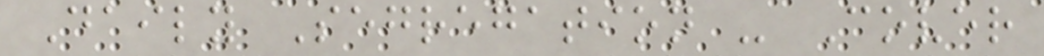Daily Segregation - Cover
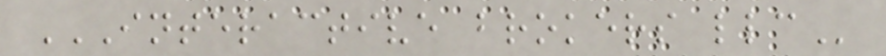INTERACTIVE BROKERS LLC
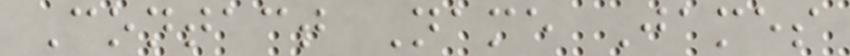Contact Name James
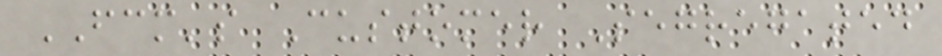FCM's Customer Segregated
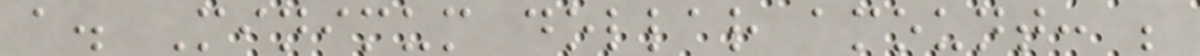a. Minimum dollar amount: ;
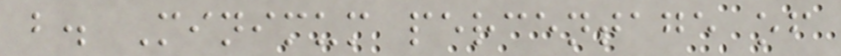b. Minimum percentage of
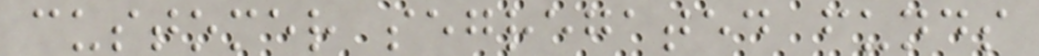customer segregated funds
